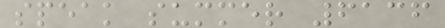speak summer 6136
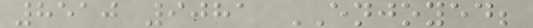8510 9081 ENJOYED;
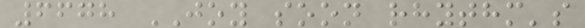6678 JOY soon rhythm's
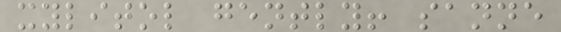xylitol gently! sanne
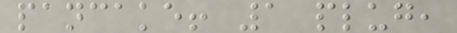pancake! 1 plug,
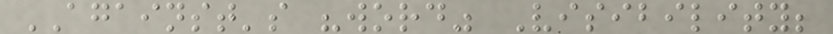AGAINST's "word" Visibility;
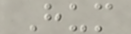Hum
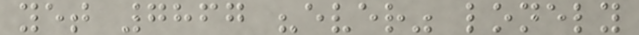yet 7867 "ever" lonely
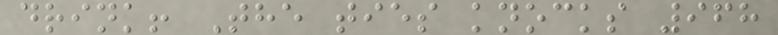drink! The ties knocks 968
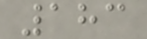183
